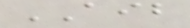AIB
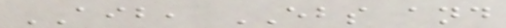AIB, EBS and
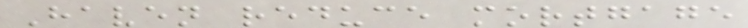Haven reduce mortgage
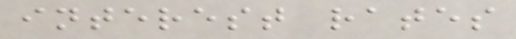interest rates
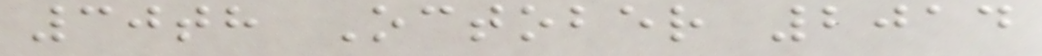30th October 2014
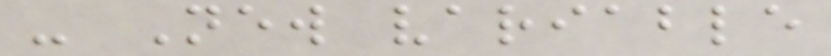- New variable
